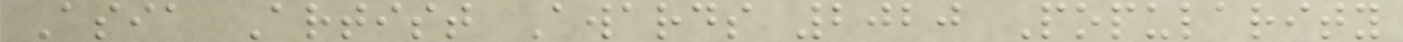Asia Artist Awards 2020 Popularity
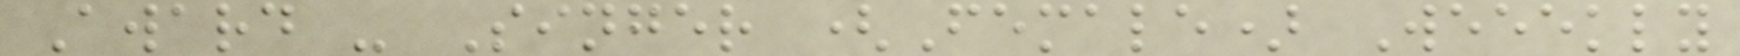Award - Singer (Female) Weeekly
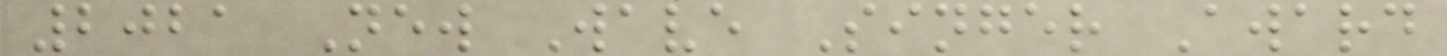2021 New Wave Singer Award
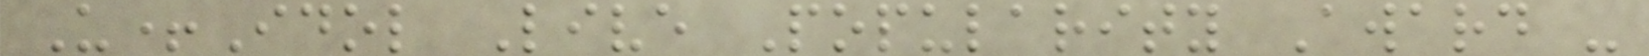U+Idol Live Popularity Award -
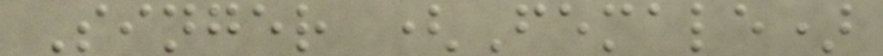Singer (Female)
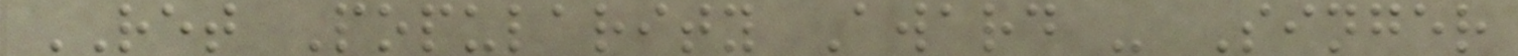RET Popularity Award - Singer
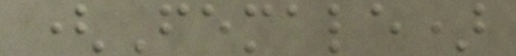(Female)
